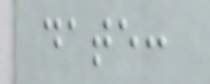date:
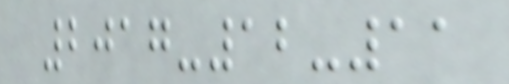2017-12-11
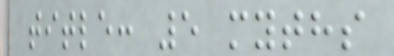title: 5 myths
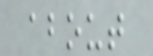about
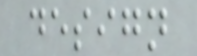design
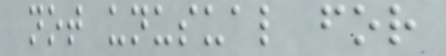not unusual for
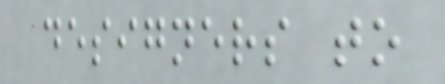designers to
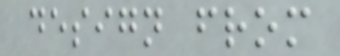design from
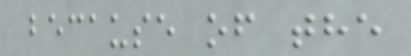because of the
